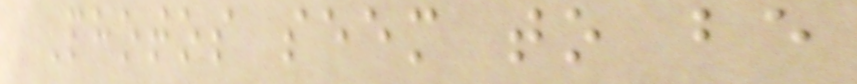Photos seem to be
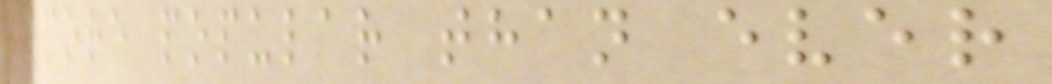more popular than ever
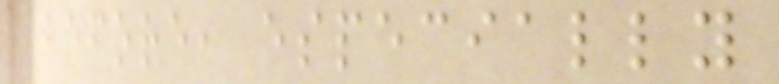before, especially
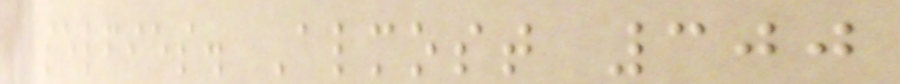selfies. Almost 300
